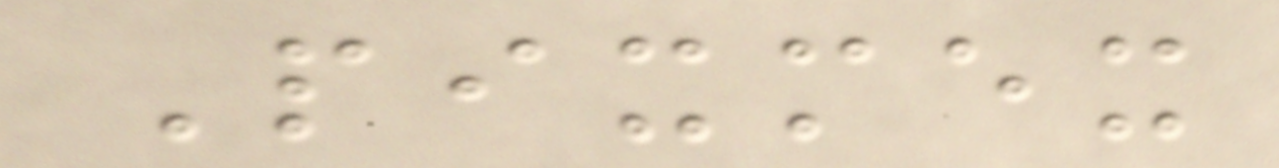Pixmex
